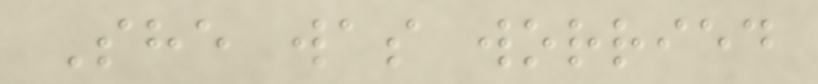She was worried
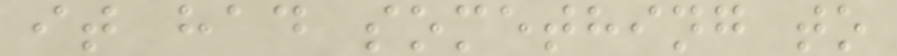it had something to
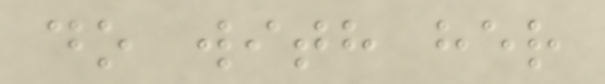do with her
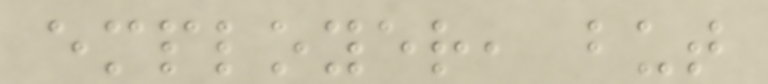employer, but
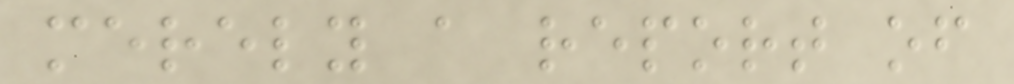merely a report of
